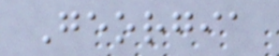Georgia
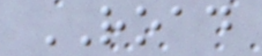ROAD
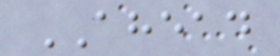AHEAD
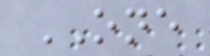ONE
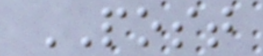POST
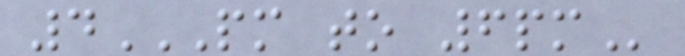4PM TO 6PM
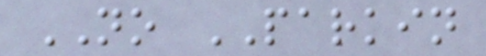NO PARKIN
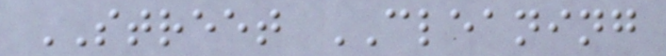STREET CLEANING
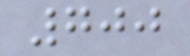700
